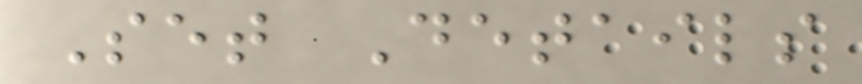Set Details
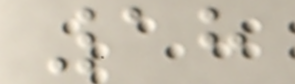18
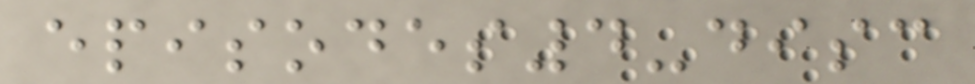episodes4-disc
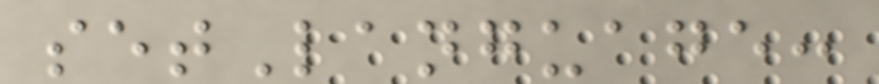setLanguage:
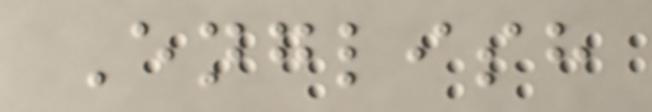English
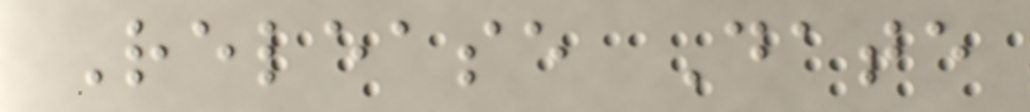Release Date
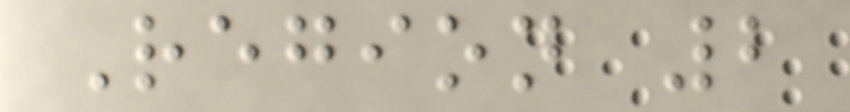Region 2
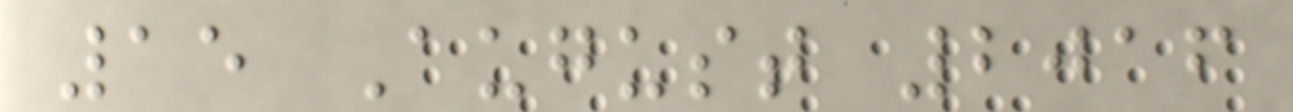15 August 2016
